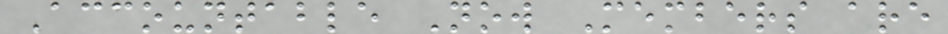Accountable Now Members are
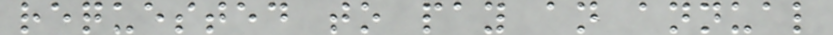requested to pay an annual
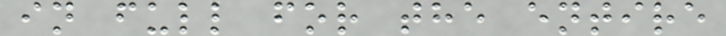in full for the entire
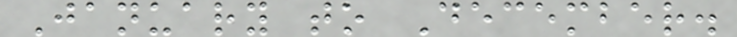January to December.
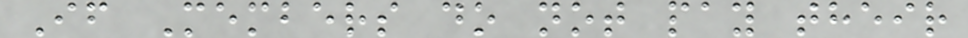If Members do not pay their
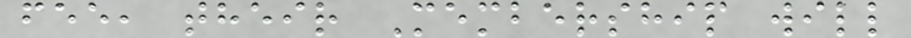fee, their Membership will
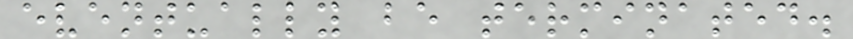eventually be terminated.
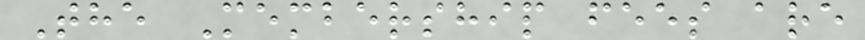The Membership fees are
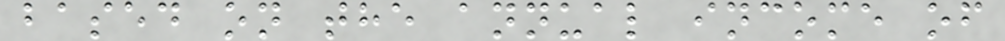based on the annual income of
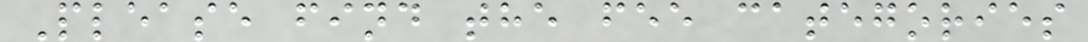Please find the fee categories
